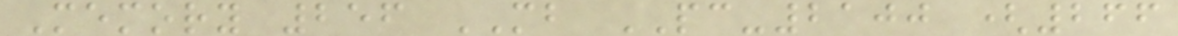Memory 256 MB PC-2100 (266
